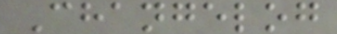Changelog
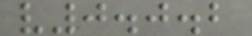v0.0.2
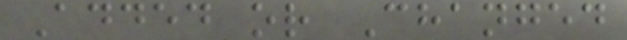Added or Changed
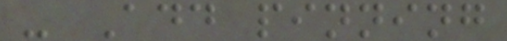- Add pinning
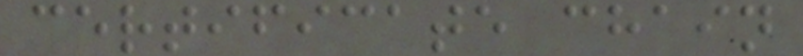certificate chain
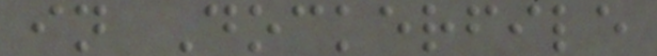in Dockerfile
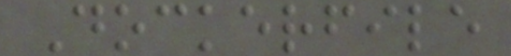Dockerfile
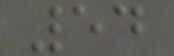54
